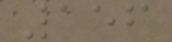156
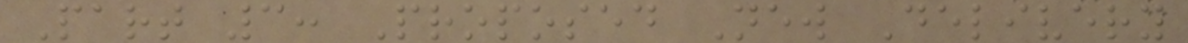Part 3: Proposed New Delivery
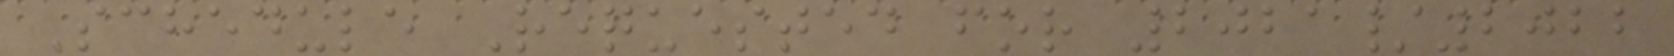Schedule Requested for 2021/2022
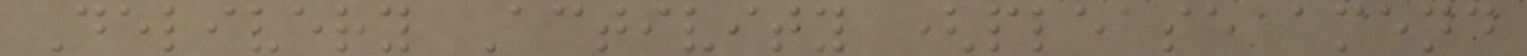Delivery Activity (please amend
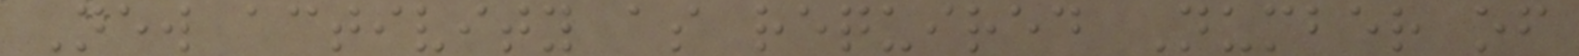New activity as required Number of
